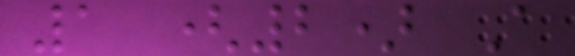1 (2) A
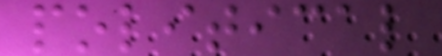political
